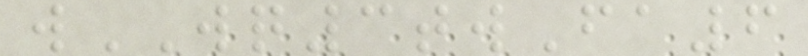wWQ3twFa6
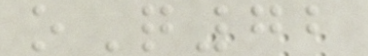oQ72
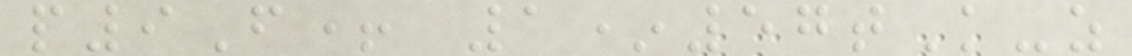p9F+ 1*57tK-z
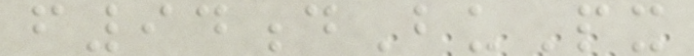f94dBuPx
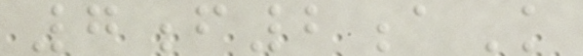7f2aK
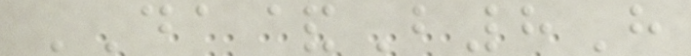DA&B8H
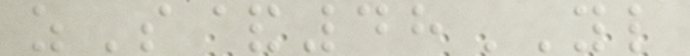zS&48YL
